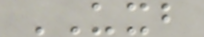UXB
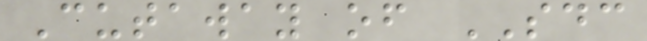Cutaway of SDC
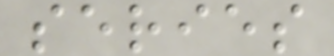series
